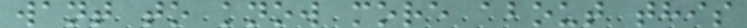want to know more about this
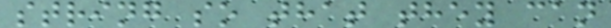string so that they can
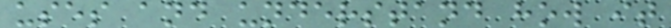uses and understand how it
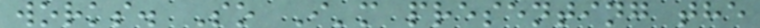works. So I'm presenting the
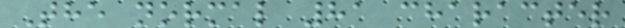The normal 81 character
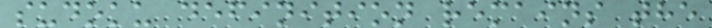sudoku definition remains the
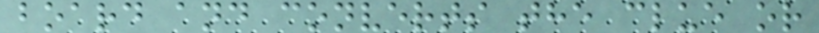board and converts the clue or
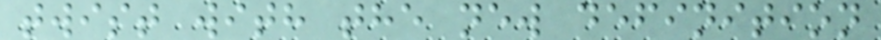twist with the new definition
